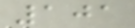101
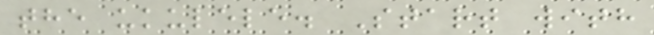the ukulele. Start with
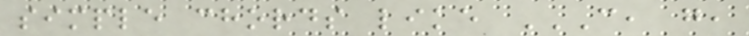simple chords like C, G,
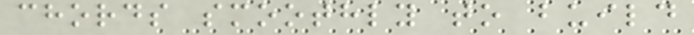chords smoothly to build
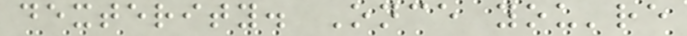dexterity. Once you're
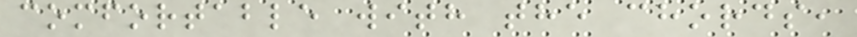comfortable with the chords,
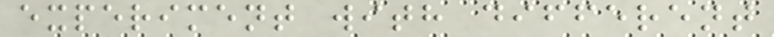experiment with different
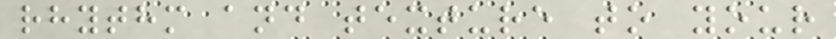rhythm and texture to your
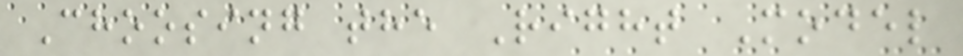Choosing the Right Model
